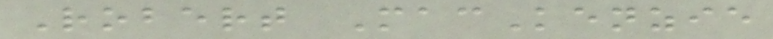Robert MacKenzie
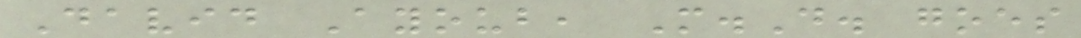David Ayoub, M.D. goes
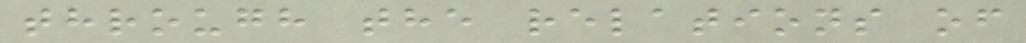through the relations of
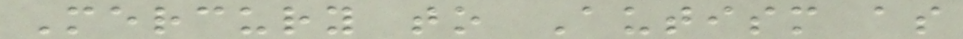Mercury to Autism as
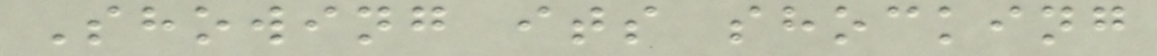Showing its shocking
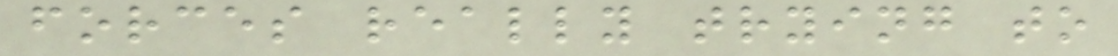forces really trying to
